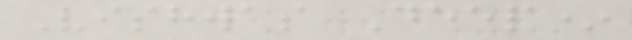Vishwas Deep*
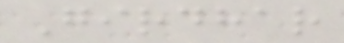Girdhar
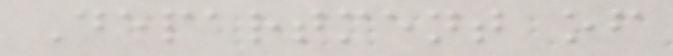Department of
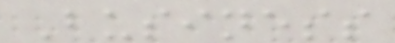Business
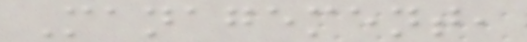Management,
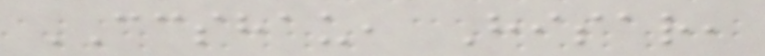CCSHAU, Hisar,
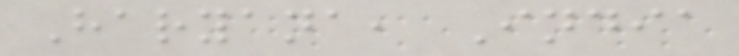Haryana, India
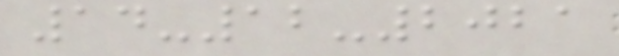14-12-2021
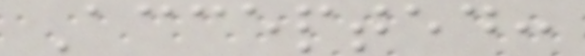Accepted:
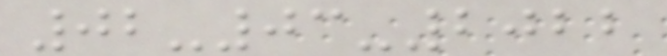02-03-2022
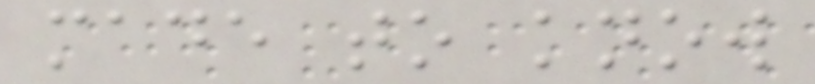made to know
